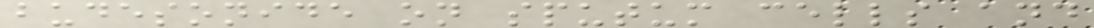budesonide on sputum cells and
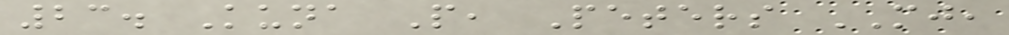23. Kuna P, Peters MJ,
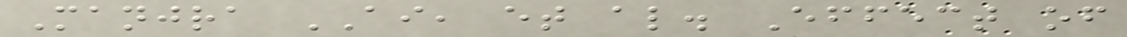Manjra AI, et al. Effect of
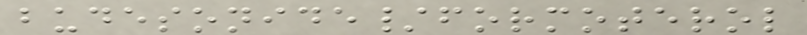budesonide/formoterol
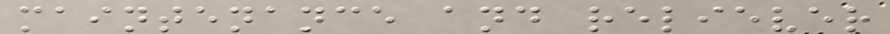maintenance and reliever
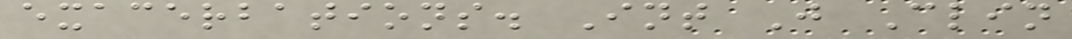exacerbations. Int J Clin
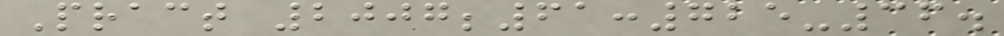Pract 2007;61:725-36.
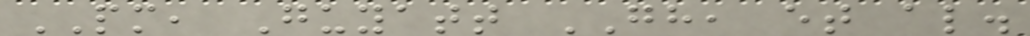PM, Guyatt GH, et al.
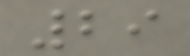29
